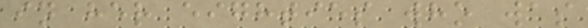in her eighties who was
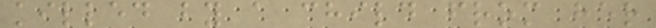killed by a child from her
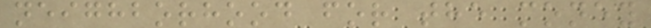neighborhood for the money
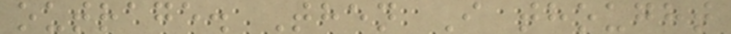outrage. Then I thought
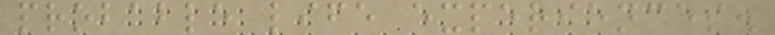probable life experiences.
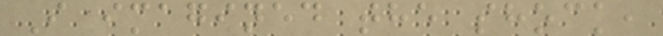I imagined the shock,
